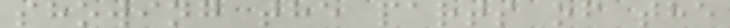showing the parts of the
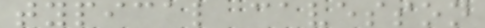typical cavesson
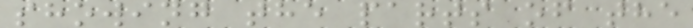showing the parts of the
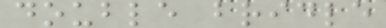double bridle
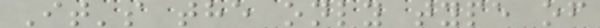It's the only type of
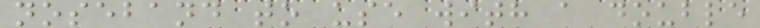noseband to use with a double
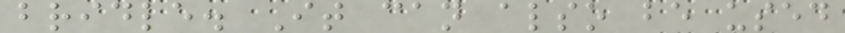bridle. It can also be used
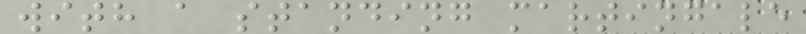with a standing martingale
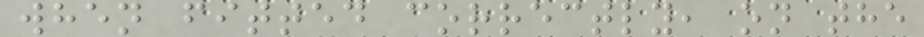when fitted correctly, on the
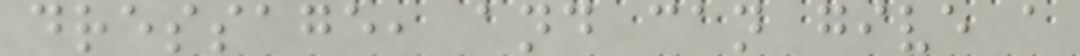dressage, and can give a
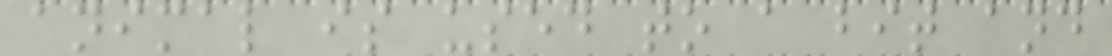animal is used to a bit and
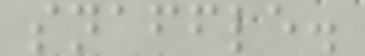snaffle.
